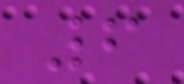6
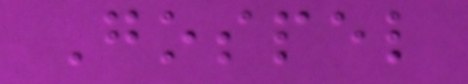Gospel
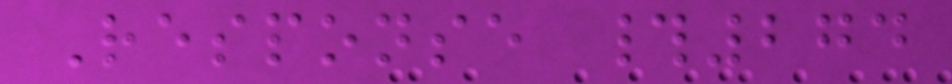Response #274
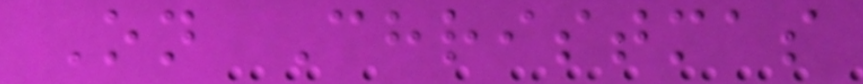On Christmas
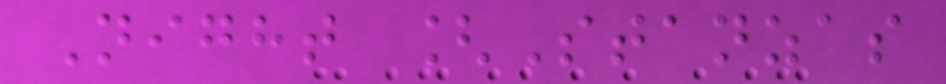Night [Stanzas
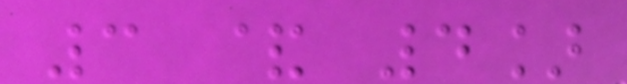3 & 4]
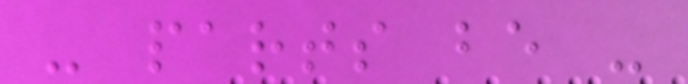- parts be -
